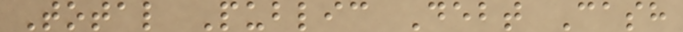Total Public Debt Cash
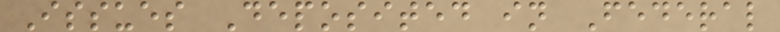Issues Deposited in Federal
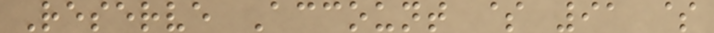Reserve Account $ 91 $
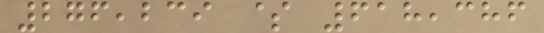276,239 $ 618,386
